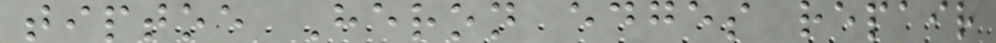tiptoe Heron edges repair
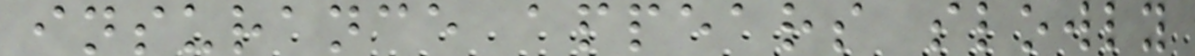insurance appears slowly
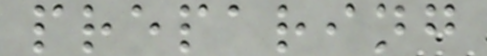preparing
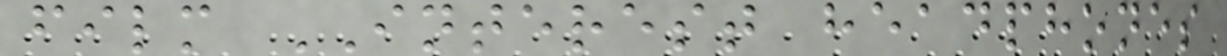film INTEREST headphones
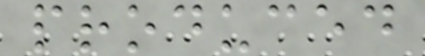produced
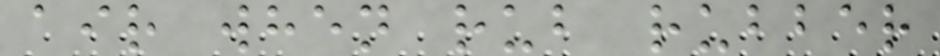air when rub rubber
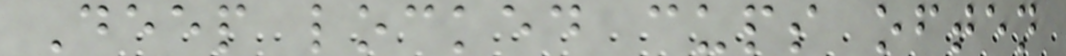Deep locked cups often
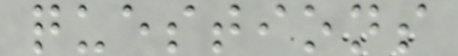questions
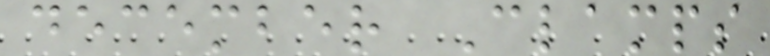december Clamps
